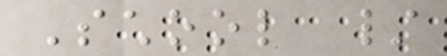School /
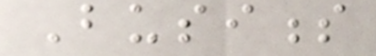Business
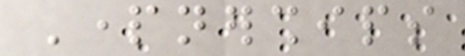Partnerships
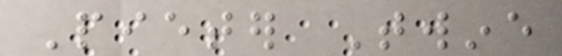Pieter Twine
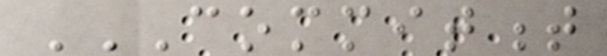COMMITMENT
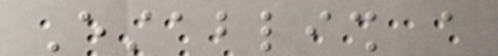Establish a
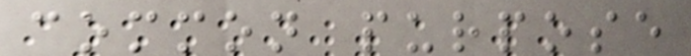common purpose
